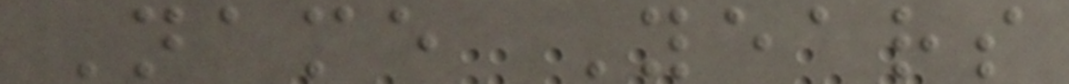Name Years
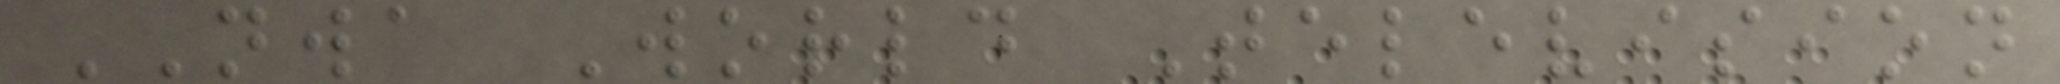NWA World Television
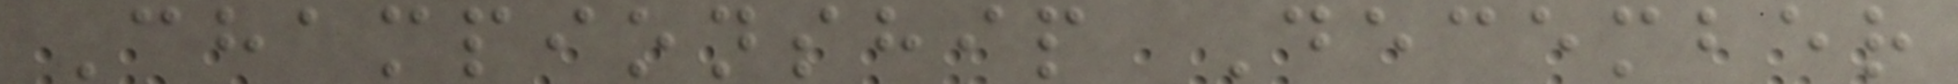Championship December
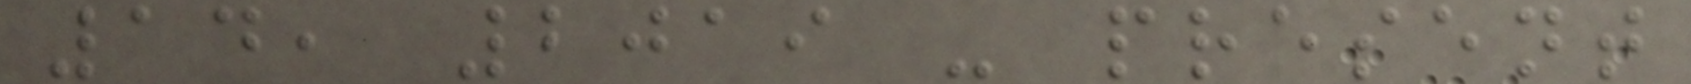14, 2019 - present
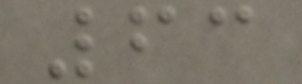63
